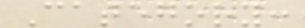Category:
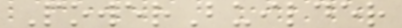PowerBuilder
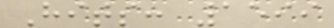Hits: 1599
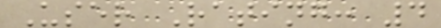User Rating: 4
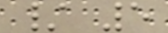/ 5
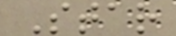Star
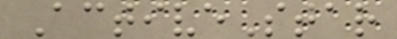ActiveStar
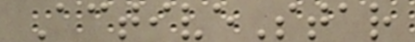ActiveStar
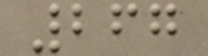267
